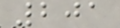201
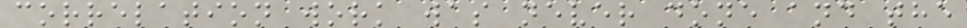correlation work was never done and the
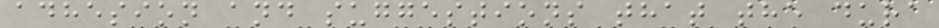adhesion and suggestions that the dura
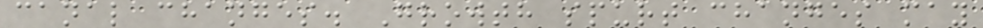canal changes. Growth spurt changes may
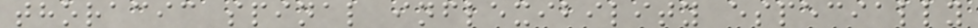thoracic spinal inflexibility especially
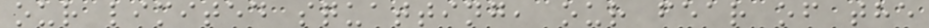our limited squatting, our fear of the
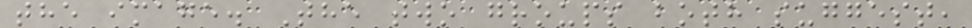the image. The two groups both suggest,
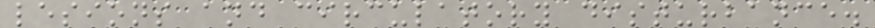lesions and circulatory disturbance.
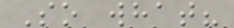So what?
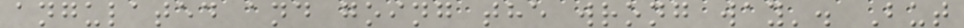angulated and going the wrong way'. But
